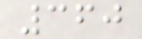360
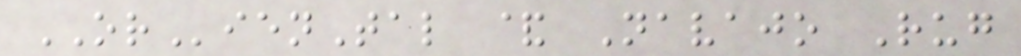ORienTal & Navajo Rug
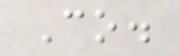Co.
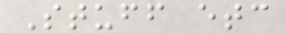Stuff etc
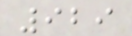929
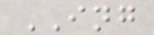ING
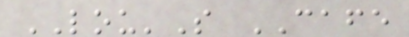LOU'S CAFE
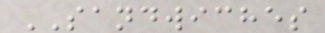SANDWICHES
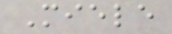Miele
